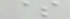$
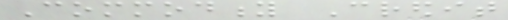Commodity Credit
